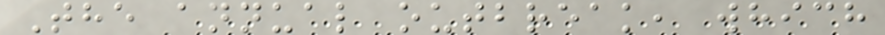The annual outbreak, which
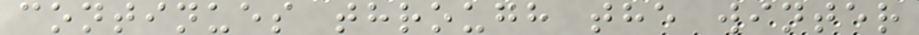continues through the winter
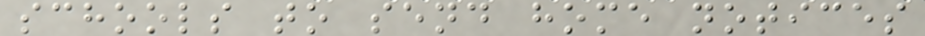schools to send home notices
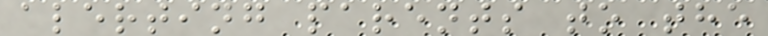alerting parents to the
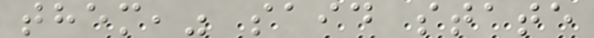them," said state
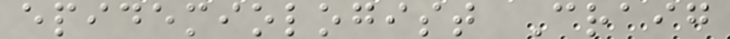epidemiologist Craig
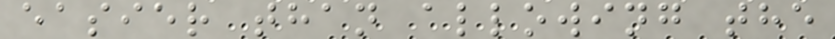easier than allowing the
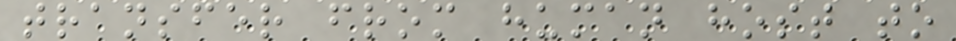transfer from human host to
